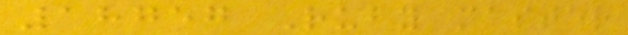18757 Ruby master
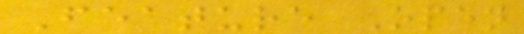Feature Open
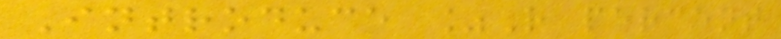Introduce %R percent
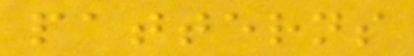patterns
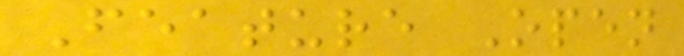Feature Open
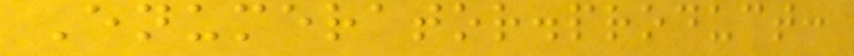Enumerator.product:
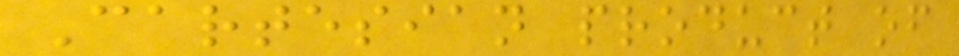Cartesian product of
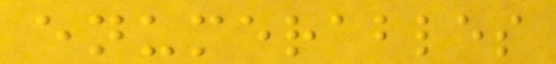enumerables
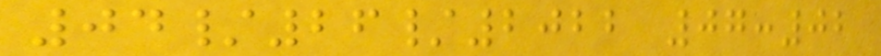04/26/2022 07:02
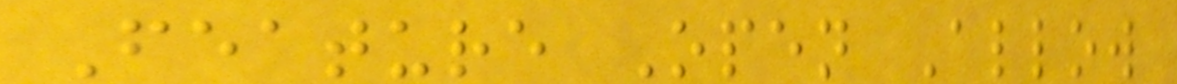Feature Open Allow
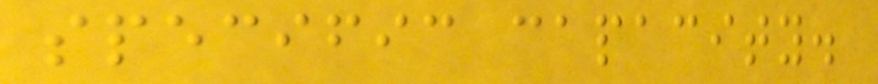specific capacity.
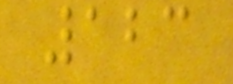123
